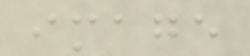image
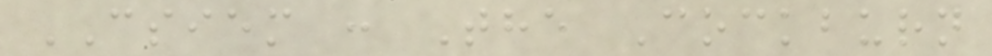CSIEM : The Cockburn
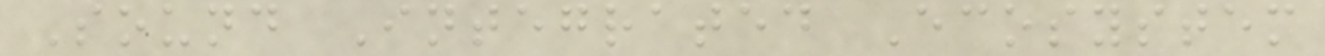Sound Integrated Ecosystem
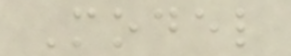Model
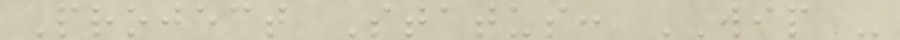Project Status: WIP -
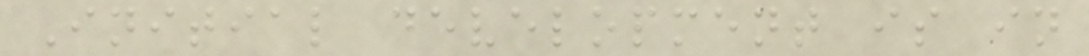Initial development is in
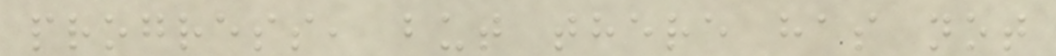progress, but there has not
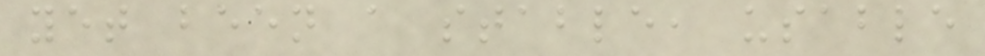yet been a stable, usable
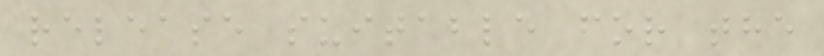release suitable for the
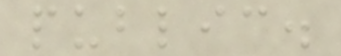public.
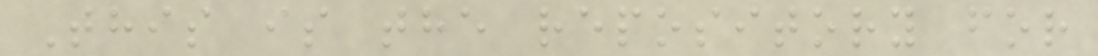This is the repository for
